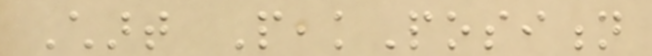Chart PeakPosition
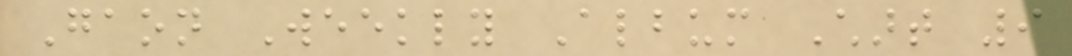Gaon Weekly Album Chart 9
